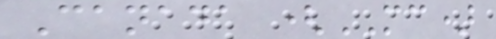Canada (MC)
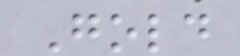Gold
